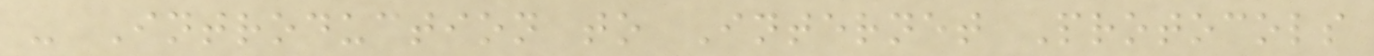- Introduction to Internet Protocols
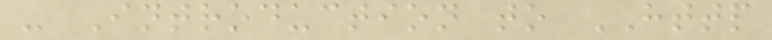- Introduction to HTTP
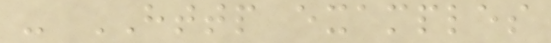- HTTP examples
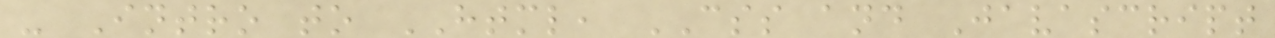- Intro to HTML, CSS and Javascript
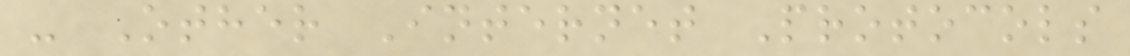- Other Internet Protocols
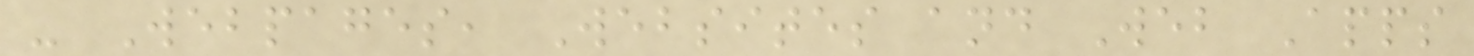- Webpages, Websites and Web Apps
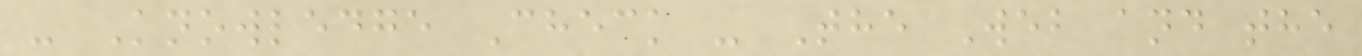- Knowledge Check - The Web and the
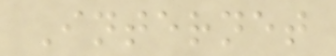Internet
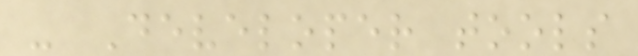- Developer tools
